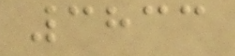3833
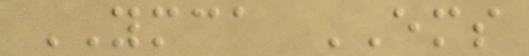YMCA EMS
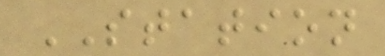STATION
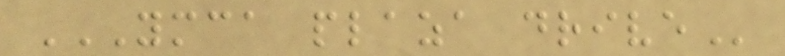YMCA PLAZA DRIVE
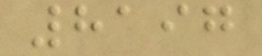8197
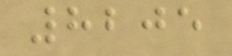8205
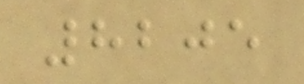8205
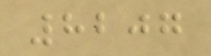8207
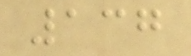137
